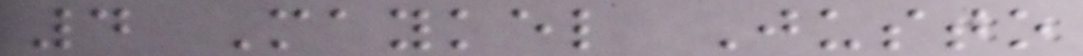4 Maykel Justo
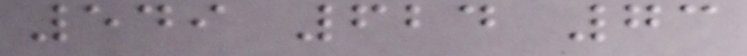549 624 73
